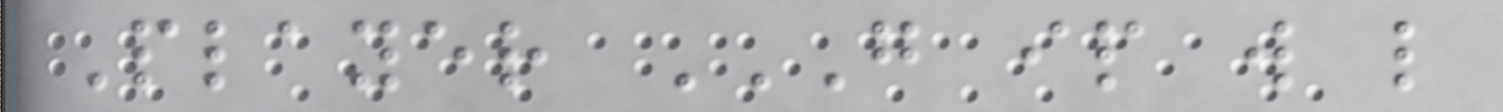Player G IP W L
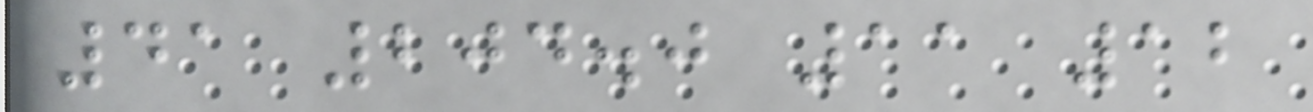41 204.0 11 12
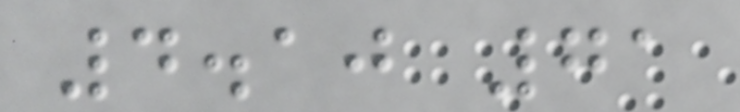4.10 71
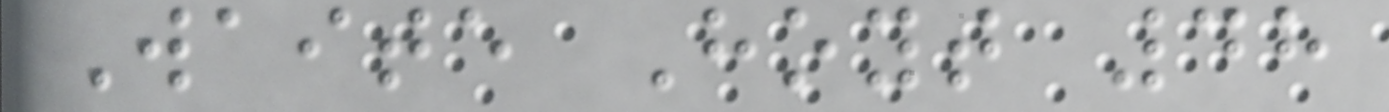Waite Hoyt 48
